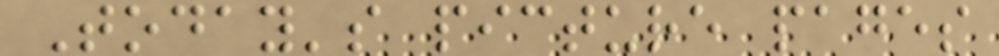Today's picture pages
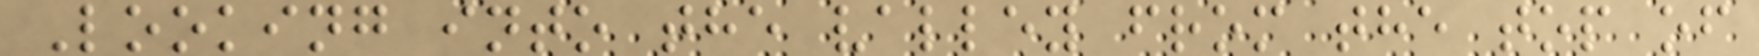Looking into the valley from the top of
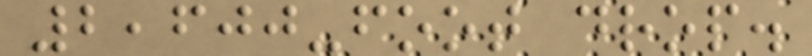2,600-foot drop.
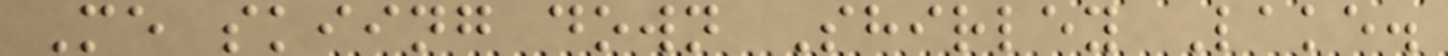Me skiing down Shirley Lake.
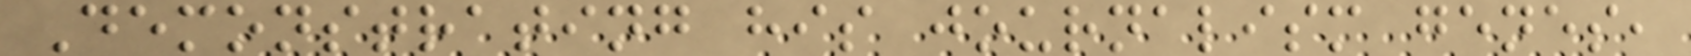Demonstrating his journalism genes,
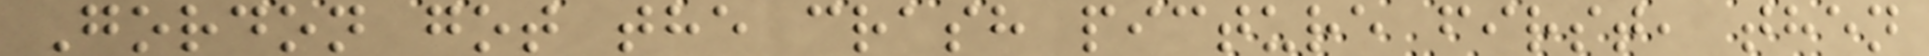Gordon got the crash picture first, then
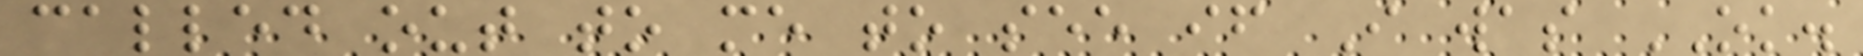called out to me to see if I was OK.
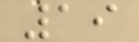19
